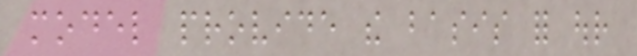model provide the basis for our
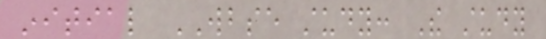initial WBSE study: The study
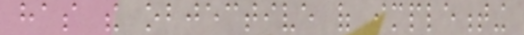has the objective of implementing
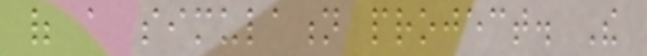of a simulation project. The
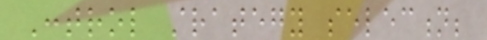Control strategy selection;
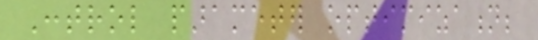Control parameter optimization;
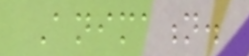Animation.
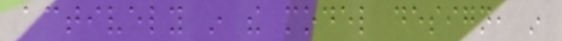actively in the model design, in
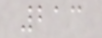213
